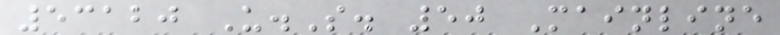53120 U.S. 50 Mainline
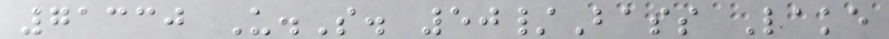71330 U.S. 50/Bass Lake
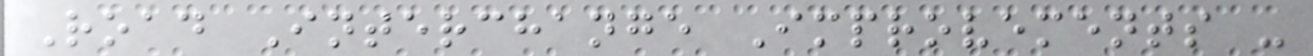Road Interchange Improvements -
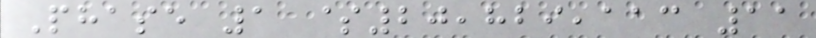Phase 1 $20,829,113 11
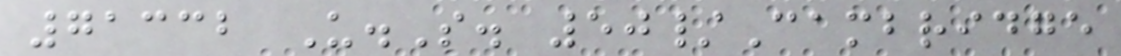71332 U.S. 50/Cambridge
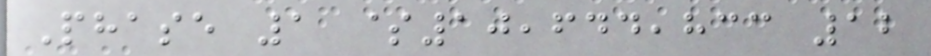Phase 1 $10,644,833 12
